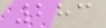283
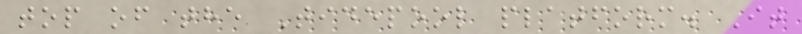top of the Tidepool platform. It
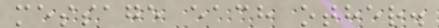message each other.
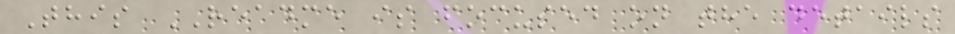This README is focused on the details
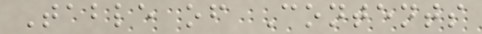Table of Contents
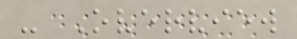- Overview
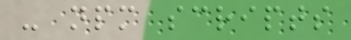- npm scripts
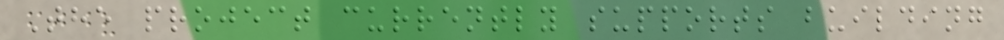The project currently supports building
